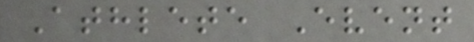Athlete Event
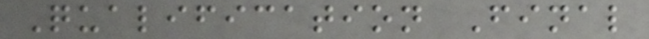Qualification Final
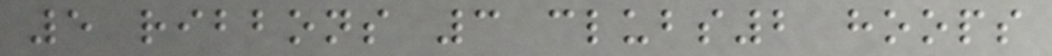5 ribbons 3 clubs2 hoops
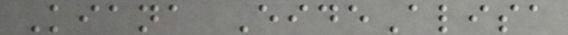Kiana EideAlisa
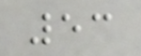53
